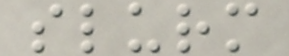slurm
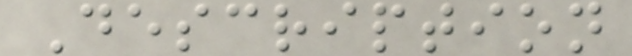Description
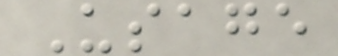Usage
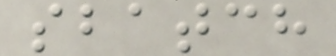sbatch
